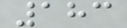183
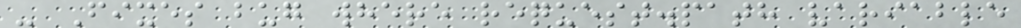- Fixes bug where request.path variable
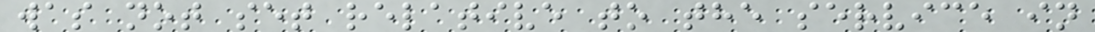was not set relative to the service in
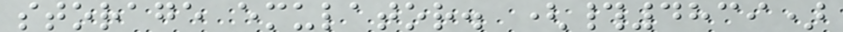storage emulator. (#4839)
